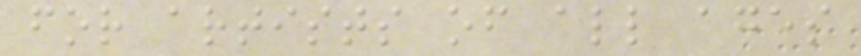for artists of all ages
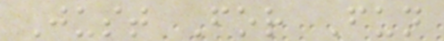Just For Fun
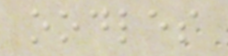oodles
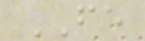FE
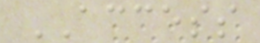ACCESS
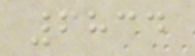6834
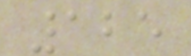125
